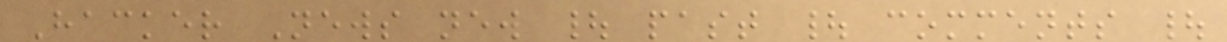Hacker News new | past | comments |
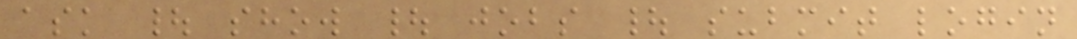ask | show | jobs | submit login
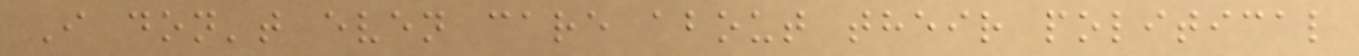I don't even care about their political
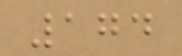174
